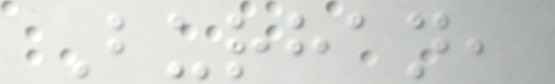Burhan,
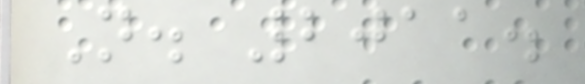N. 2011.
